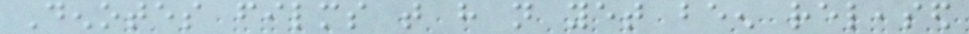Denotes films that have not yet been released
